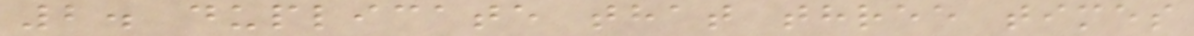2. duplicate that three times
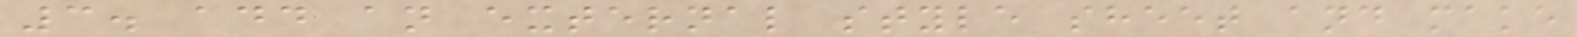3. add an external style sheet and make
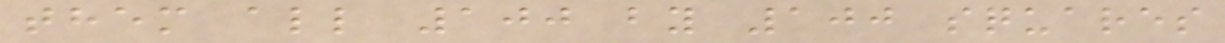them all 100 by 100 squares
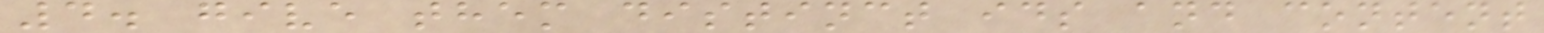4. give them distinct ids and content
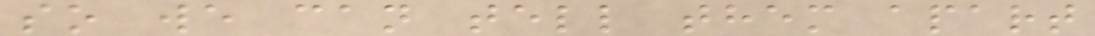so we can tell them apart
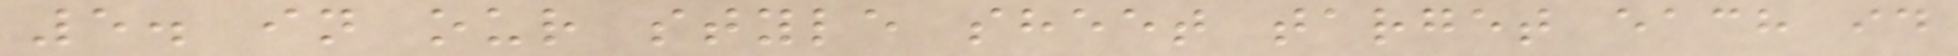5. in our style sheet target each id
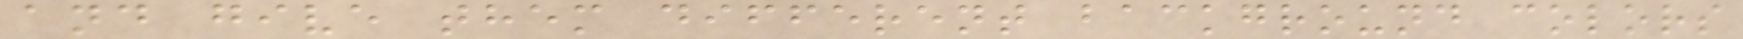and give them different background colors
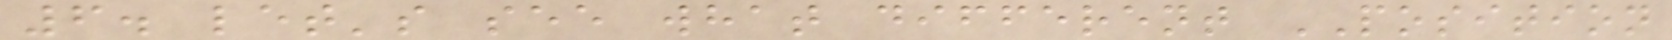6. let's see what different POSITION
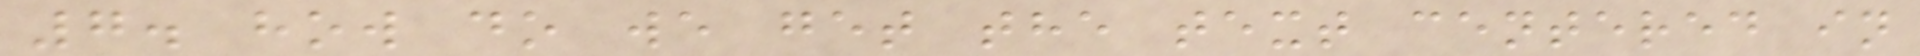7. how do we get the text centered in
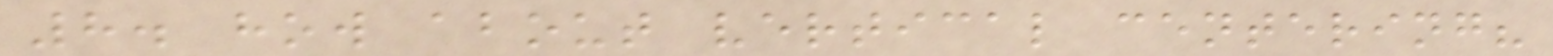8. how about vertical centering?
